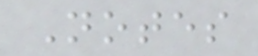Notes
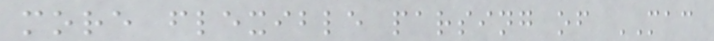more flexible parsing of MAC
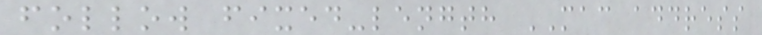follow fixed-length MAC address
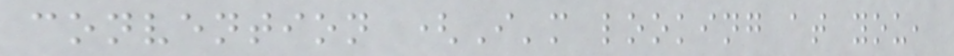convention (I'm looking at you,
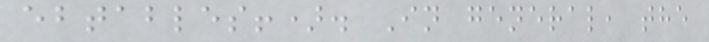ebtables!). In general, the
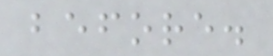before.
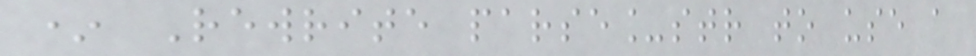* Rewrite parse_str to use a
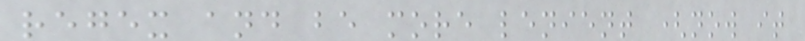regex and be more lenient (now it
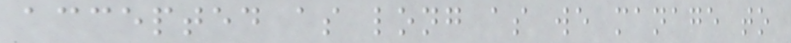accepted as long as we manage to
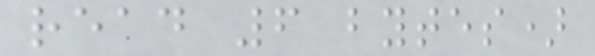read 6 bytes)
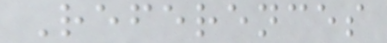References
